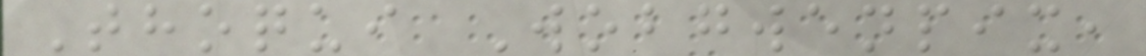Thoqui Wobgwenpix,
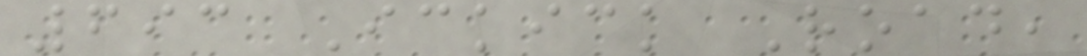693 Ickick Road,
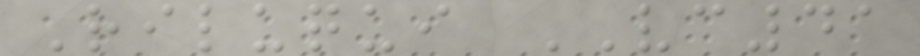Riluqui VC41
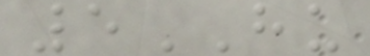5HU
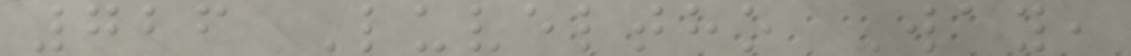726 Luveltho Way,
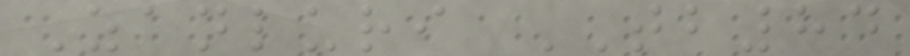Zanluri TB84
